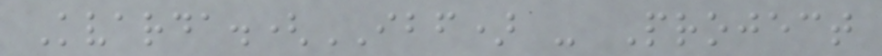Kvarda.(IBF) - Project
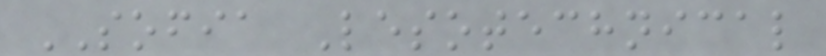SOFIA Lesotechnical
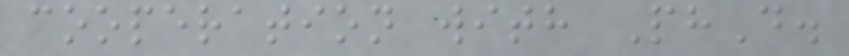cooperation with PhD.
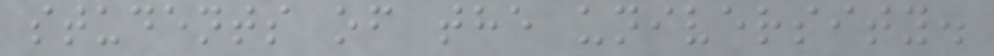students of the university.
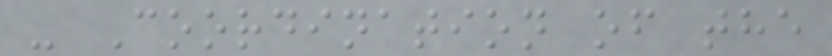- Coordination of the
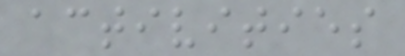activities
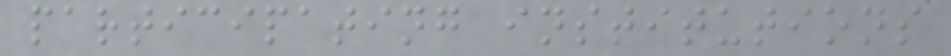participating institutions
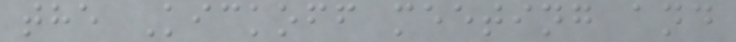the Kickoff meeting and
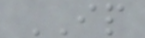IP
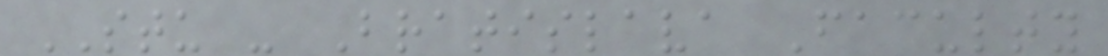STU - Bratislava Faculty
